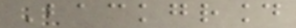Background
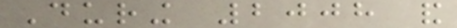During 2008 and
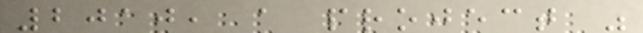2010, a project was
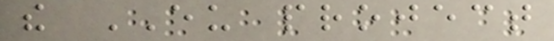the EU project
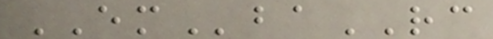EMbaRC
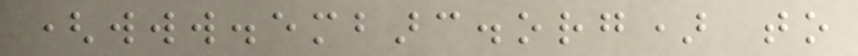(www.embarc.org) to
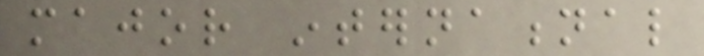major international
